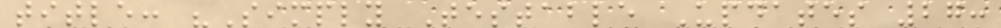title: "Simply Testable Updates 27:
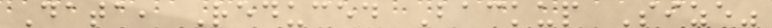Data, Reduced Backup Size"
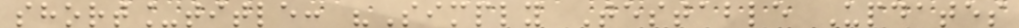short_title: "Simply Testable Updates
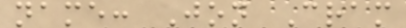name: Jon Cram
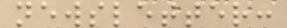newsletter:
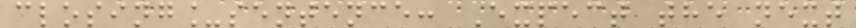closing_sentence: Expect the next
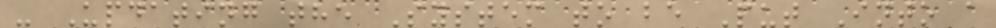- Updating the System to be Put Into a
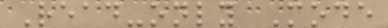Read-only Mode
